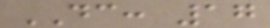DC: 17
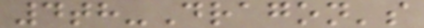4th-Dragon's
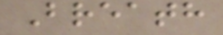Breath
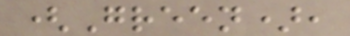(Green),
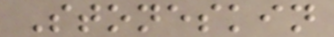Stoneskin
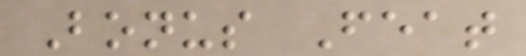Bonus Feat
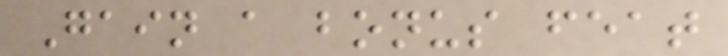Gain a bonus feat
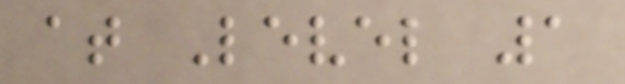at Level 1
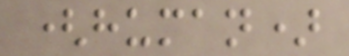(human)
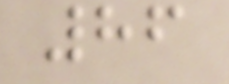86
